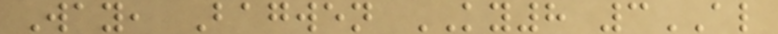Way, Bagwen KY8 3AL
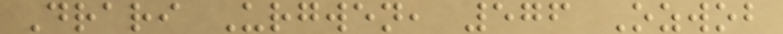Drari Urgwen, 576 Ozwob
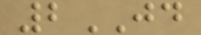2JD
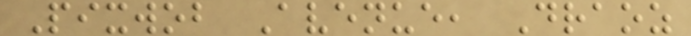Pixwob Avenue, Draoz
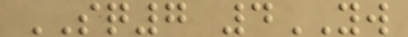SQ7 4YW
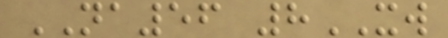NA56 8XW
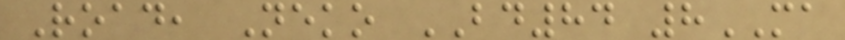Road, Neko BD84 8MA
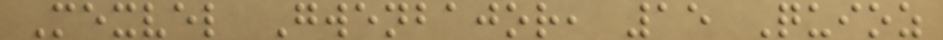Mexvel Gwenbajor, 15 Quioz
